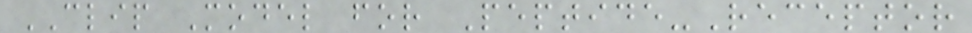CLIP Model for Peptide-Receptor
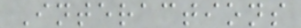Interactions
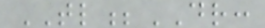TL;DR:
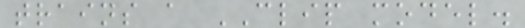trains a CLIP model.
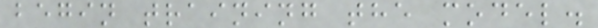begin training the model.
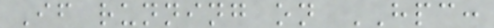If running on HPC:
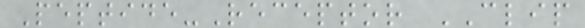Peptide-Receptor CLIP
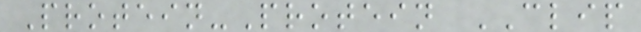Protein-Protein CLIP
